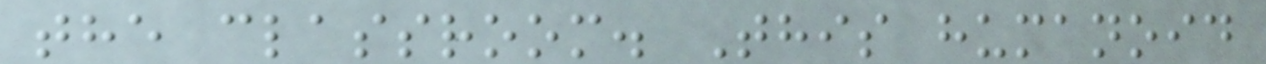the classroom. This humanoid
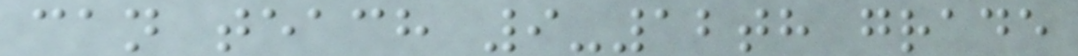can teach 9-12th grade
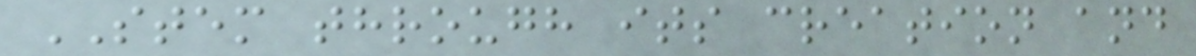STEM through its creation and
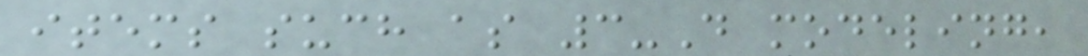items such as 3-D modeling,
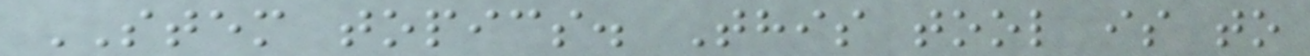STEM topics. This tool is to
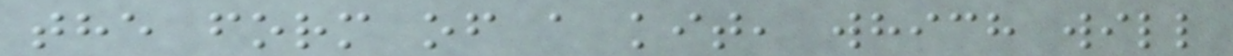the form of a kit, which will
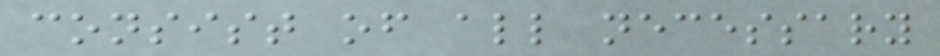consist of all necessary
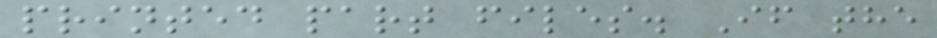printed part files. If the
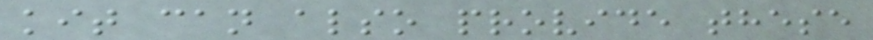kit can also provide these
